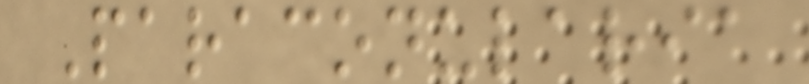Paraconularia
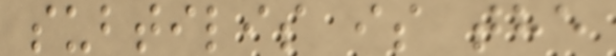subtilis is the
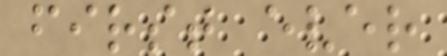first ever
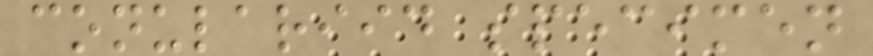conulariid specimen
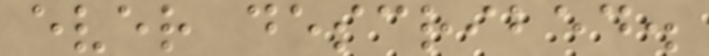ever described.
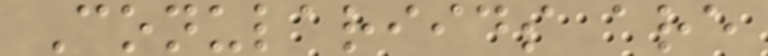Conulariids are
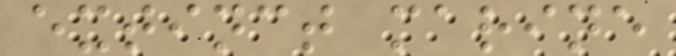extinct marine
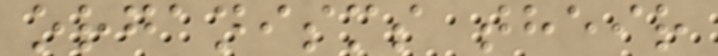organisms their
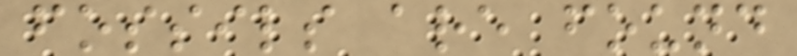fossils are found
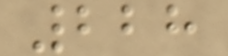228
